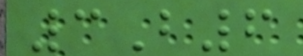3B6
